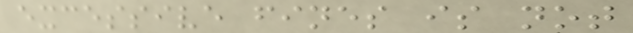excessive fines is not
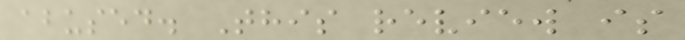abused. This review is
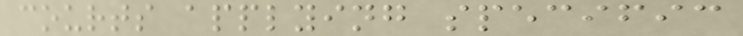courts applying specific
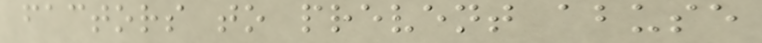factors to prevent abuse
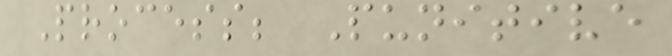Process; Punitive
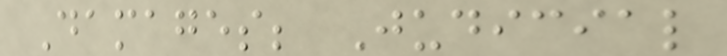Damages; Judicial
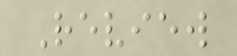Review
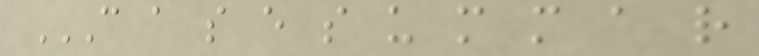C A S E S U M M A R
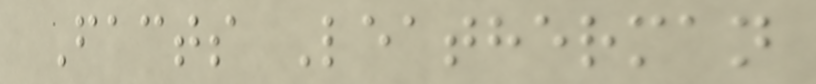Facts Leatherman
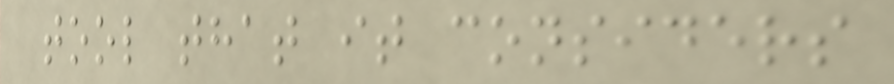tool that it considers
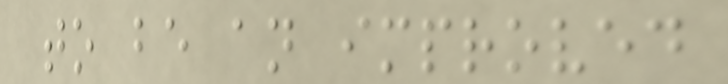to be an improved
